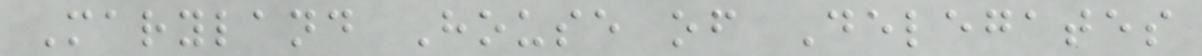Maryland House of Delegates
